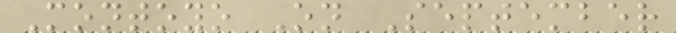Montoyo On September
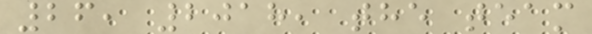26, 2018, the team
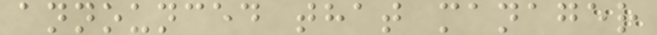announced that manager
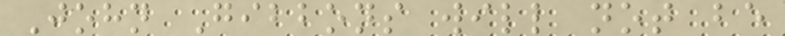John Gibbons will not be
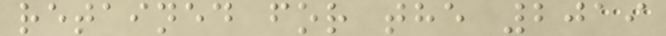retained for the 2019
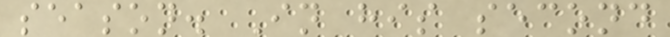season. In his second
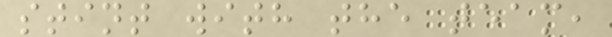stint with the team,
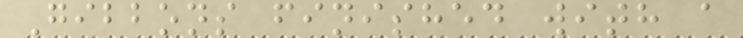Gibbons finished with a
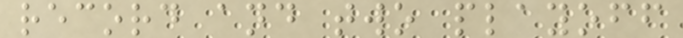record and two playoff
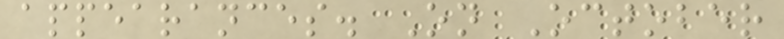appearances. On October
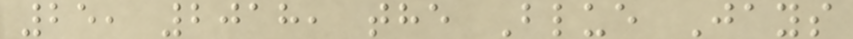25, 2018, the Blue Jays
